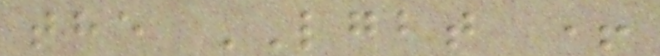the LGBT +
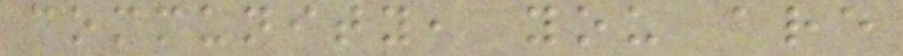community, you are
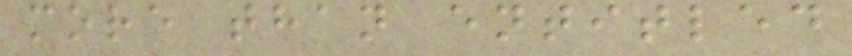more than entitled
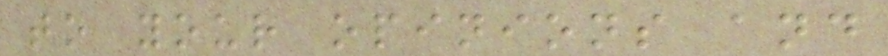to your opinions and
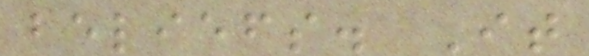beliefs. It
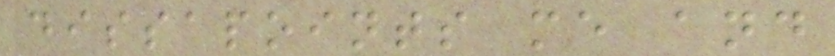dissapoints me and
